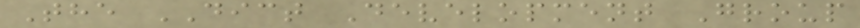The DICT Development Group
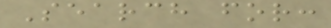Search for:
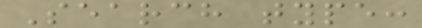Search type:
